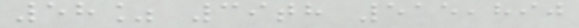58% 39th 515,890
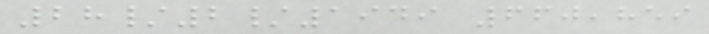28/2/1949 660,859
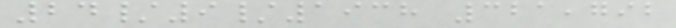24/9/1938 321,792
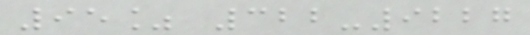95% 322-9227
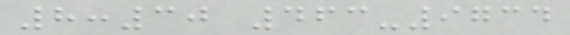8:30 463-9734
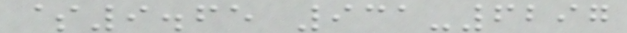$9.65 931-6297
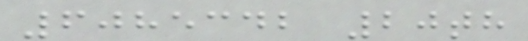6085342 20th
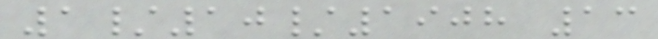1/10/1908 13
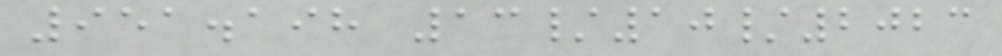951.198 13/10/2023
